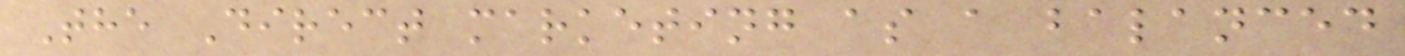The Direct marketing as a balanced
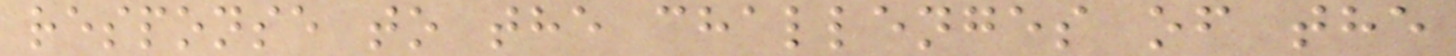response to the challenges of the
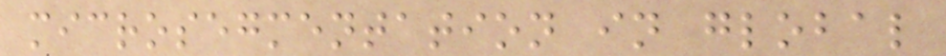microsegmentation in global
